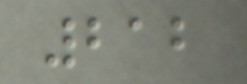212
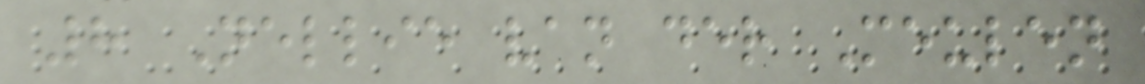8 Nellie van der Meulen
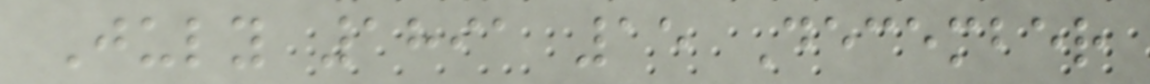July 1891 15 December
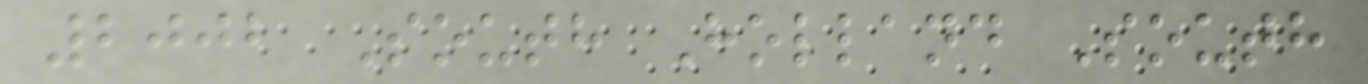2002 South Holland South
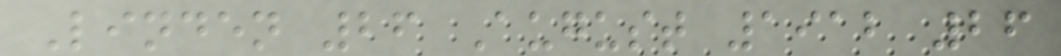Linden 26 August 1912 26
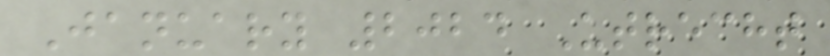January 2024 Utrecht
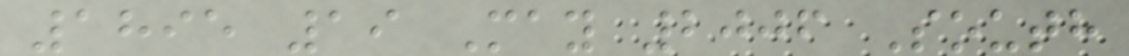1895 19 May 2006 South
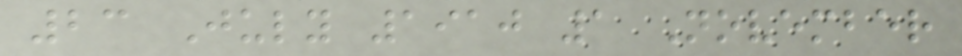23 July 1910 1 November
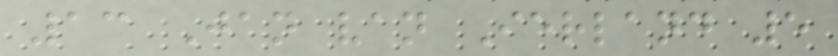13 Jan van Ierland 5
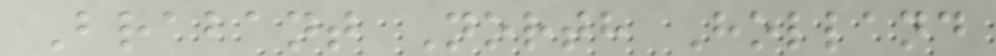Brabant North Holland
